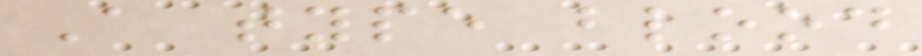A type blood
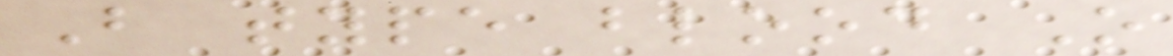B type blood O
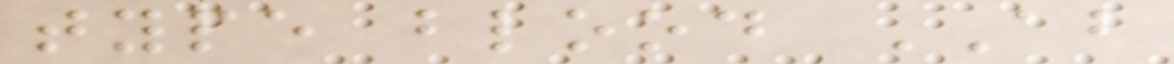type blood AB
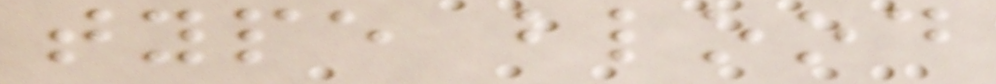type blood
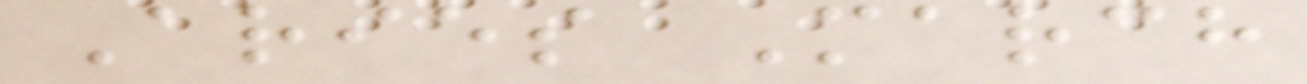Aries March
